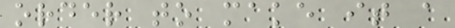order to make it a
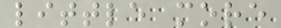little more
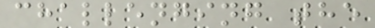challenging the
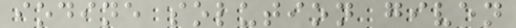iodine solution given
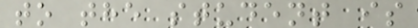to the student is
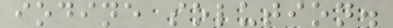iodine solution.
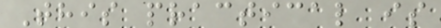This practical is
